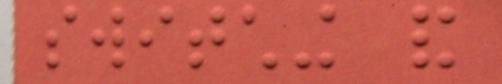switching and
